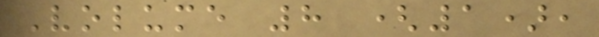Volume 8 (1),
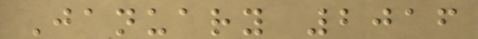January 2016
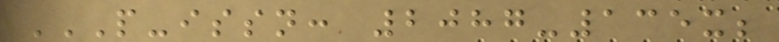P-ISSN: 2087-135X;
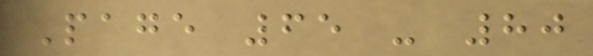Page 65 - 80
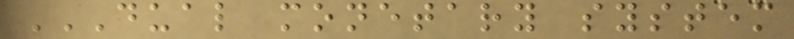DUAL MONETARY SYSTEM
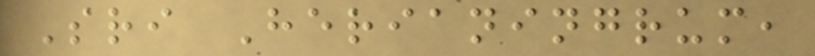Sri Herianingrum,
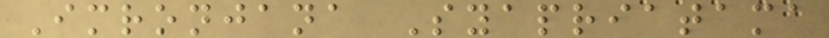Imronjana Syapriatama
